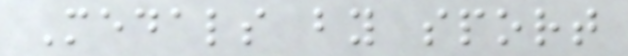Medals by sport
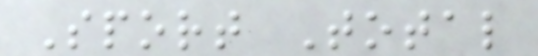Sport Total
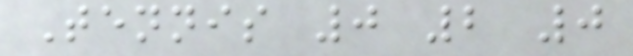Tennis 0 2 0
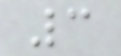3
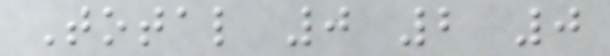Total 0 2 0
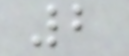2
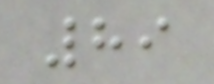89
